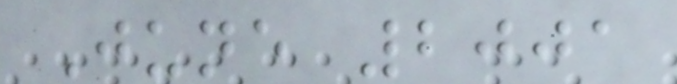June 2001
